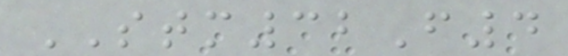STM32F4
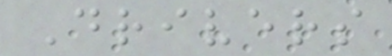Drivers
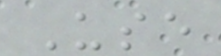Use
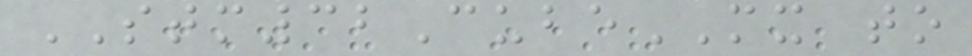STM32CubeMX to
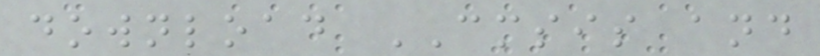download CMSIS and
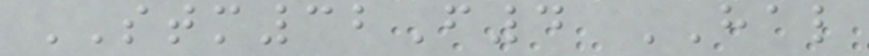STM32F4 HAL
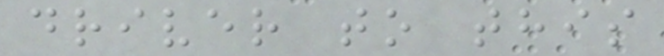driver to this
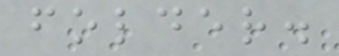folder.
